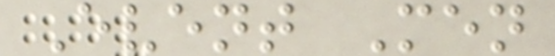Event Men
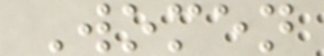Women
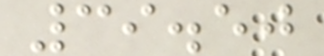39.50
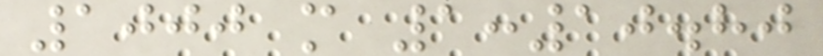1000 m 1:10.80
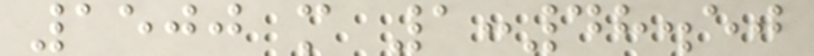1500 m 1:48.50
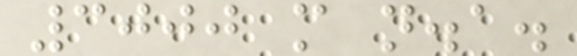3000 m n.a.
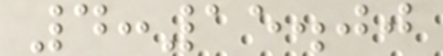4:15.00
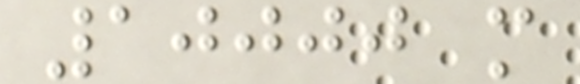10000 m
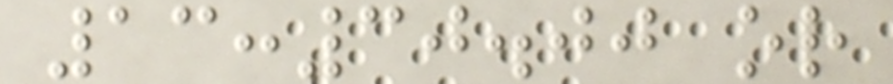13:30.00 or
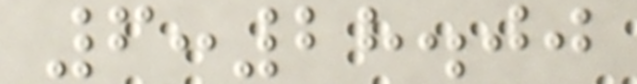6:28.00
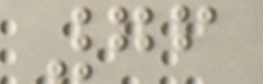76
